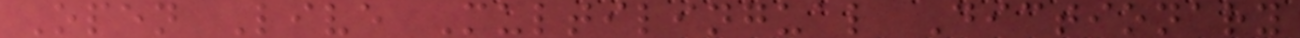Open Live Multilingual Dictionary
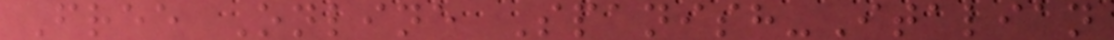Free Online Spanish-Italian
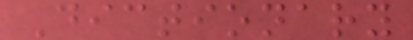Dictionary
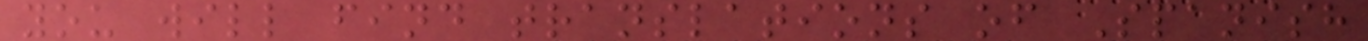you will find translations of Spanish
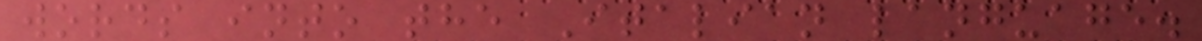words into the Italian language.
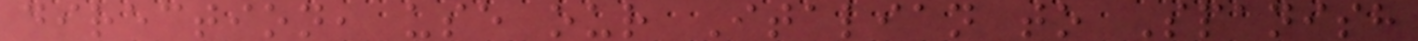direction, use our Italian to Spanish
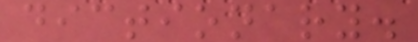dictionary.
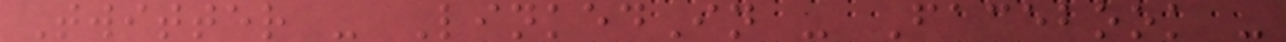Twitter - LinkedIn - Facebook -
